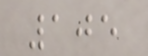105
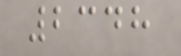2348
